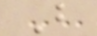B
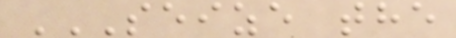SEIZE THE
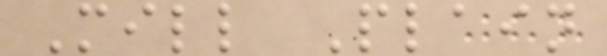Mill Plain
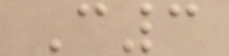C3
